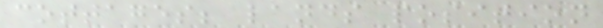cottages; lands position
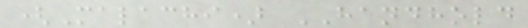(Malachi) HANDHOLD
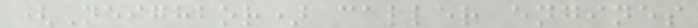(Neighbor) caller engines
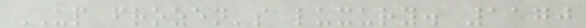UP frozen's luxury. 1170
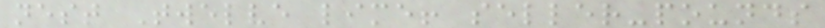nest Twelve lime! seller-pounds
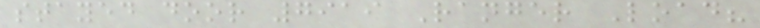stayed door 7919 Ranger Load?
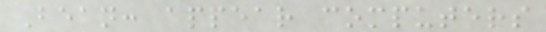Bean: appear computers
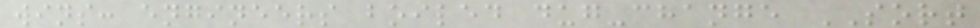wins: engineers boiled dug-change SORT
